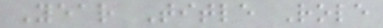Year Title Role
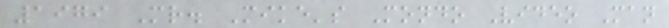1979 Mr. Mike's Mondo Video Man
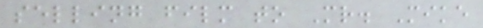selling film to Mr. Mike
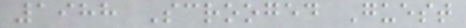1988 Scrooged Guest
